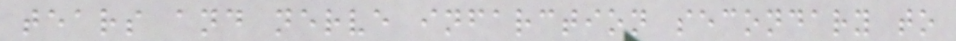tears and nerve infarction secondary to
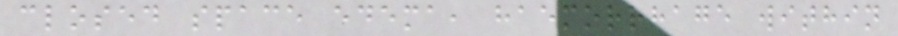closed space edema, haemorrhage within
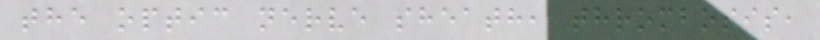the optic nerve sheath, thrombosis,
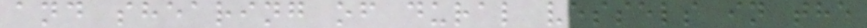and shearing of dural vessels in the
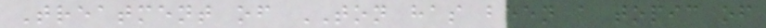Treatment of TON has been a topic of
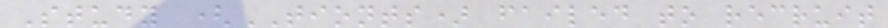Study (TIONTS) failed to recruit
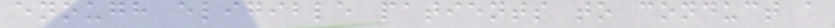enough eligible patients to conduct a
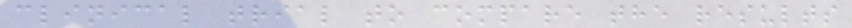clinical trial to compare the results
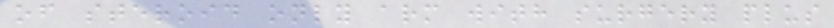of steroid only arm with surgery plus
